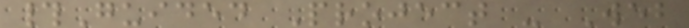#Guided Project - Web
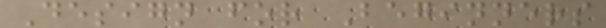Design for Beginners
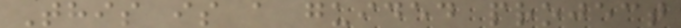This is a guided project
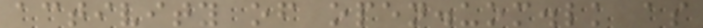activity of open.uom.lk as
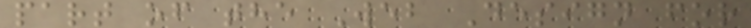part of the Web Design for
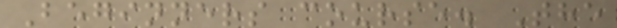Beginners course. The
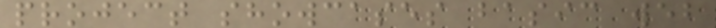project showcases basic web
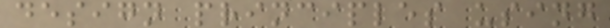design principles using
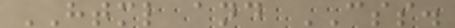HTML and CSS.
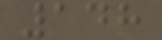148
